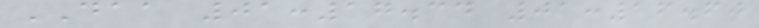DAA 01:17.34 01:16.60
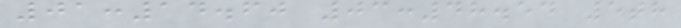01:14.60 03:48.54 5th
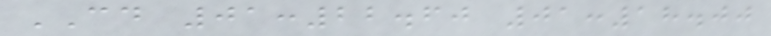CD 01:22.60 01:18.00
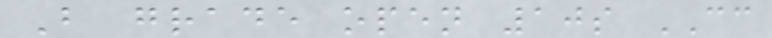B grade open 10s CC
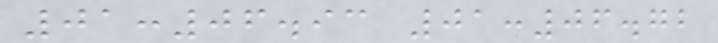01:06.93 01:06.72
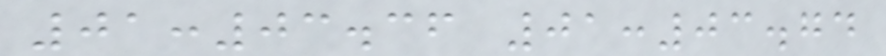01:03.36 01:03.74
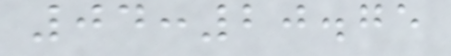04:20.75
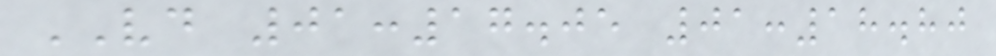VD 01:17.05 01:18.80
